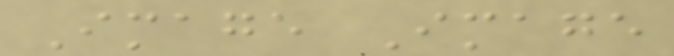Image Image
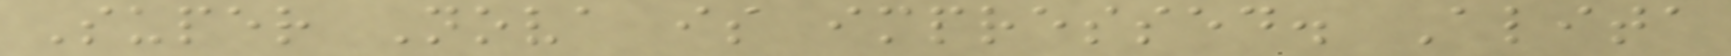Super Nova is impressed. Alita
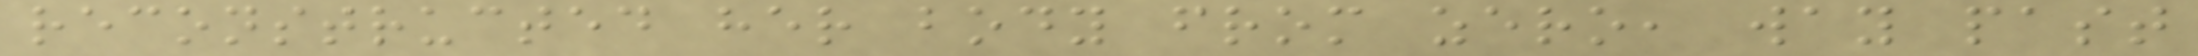reconstructed her body from zero, way past
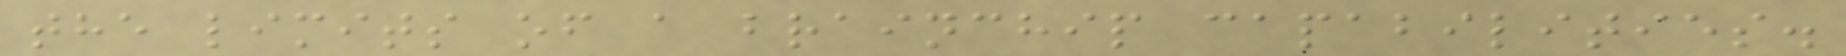the limits of a brainchip capabilities.
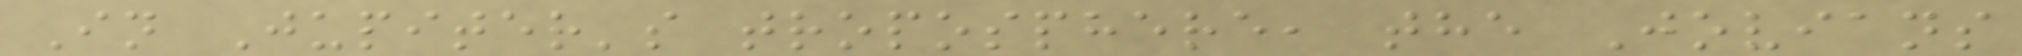In Jupiter's troposphere, the Jovians
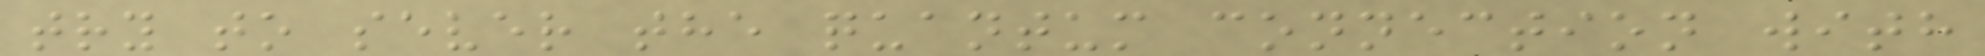try to sever the quantum connection with
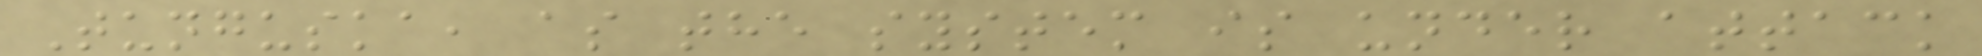Tunguska, as the system is under attack
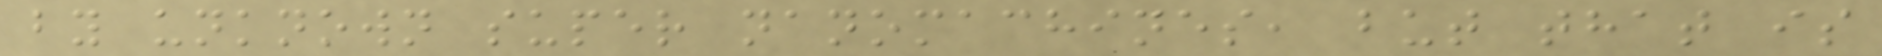by unknown super nanomachines, but that is
